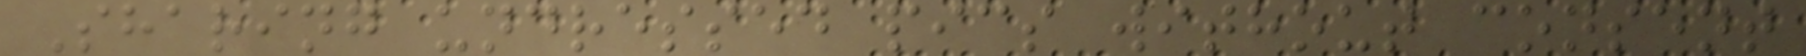Sharing undressed pics without consent
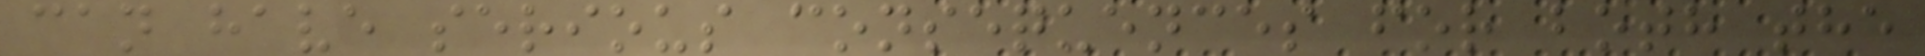can have serious consequences for both the
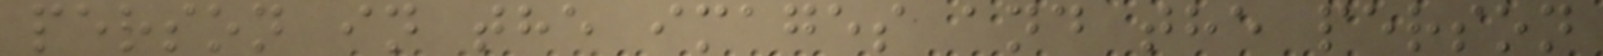person in the images and the person
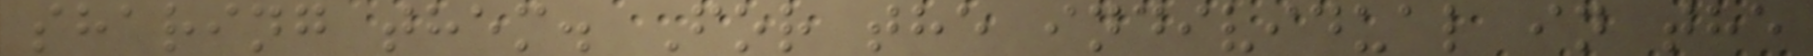sharing them. For the individual in the
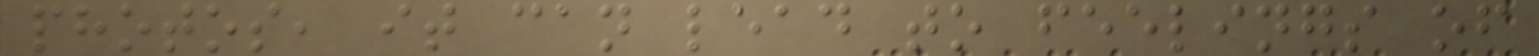photos, it can lead to feelings of
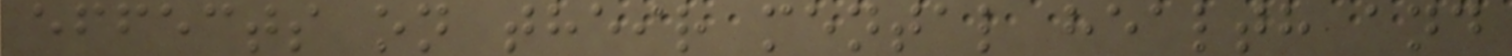effects on their mental health and
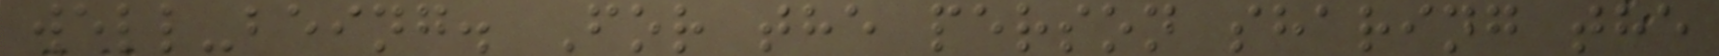well-being. For the person sharing the
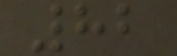82
